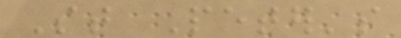St Peter's
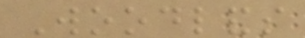Woodlands
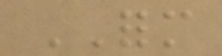FORM
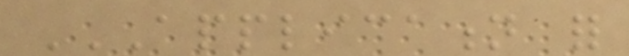APPLICATION FOR
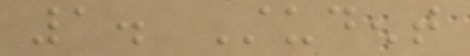1. Student
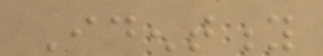Identity
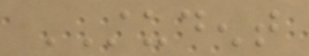STUDENT
